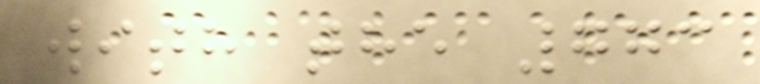with the 773
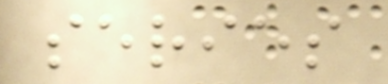series
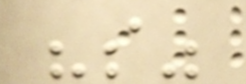"s"
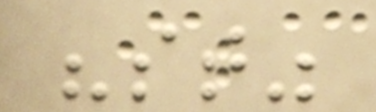"st"
